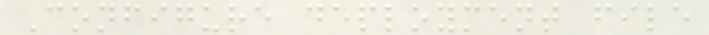Configure deployment file
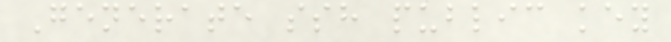Generate ssh public key
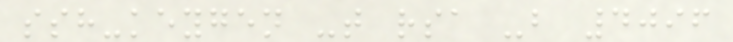ssh-keygen -t rsa -b 4096
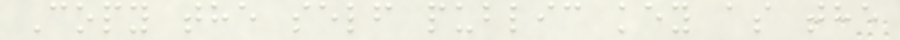Copy the self public key as the
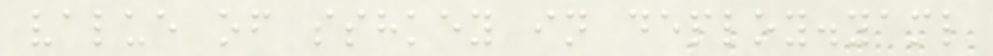value of sshkey in deploy.yaml
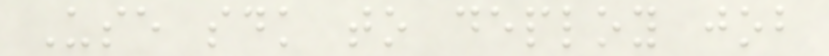Use sdk to deploy job
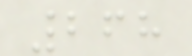268
